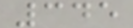345
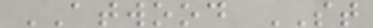ATWOOD ST
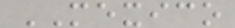MEXICO
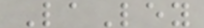LaLey
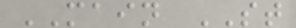MAIN ST
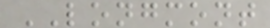LONGMONT
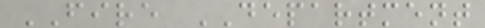FIRE DEPARTMENT
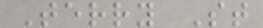Terry St
